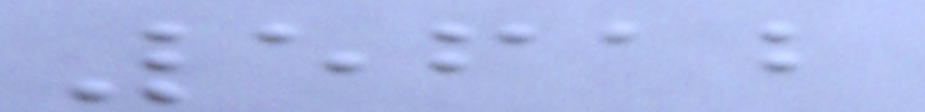5612
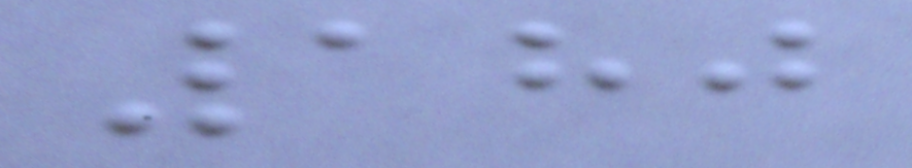180
